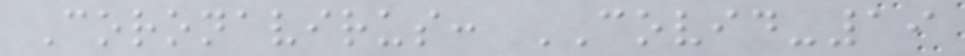Coronavirus: COVID-19
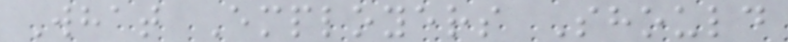What Employers Should
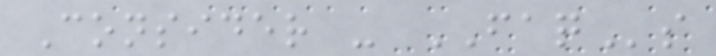Consider - FAQs
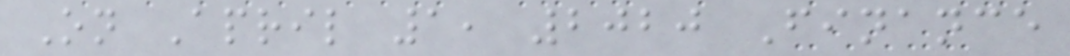On April 1, 2020 Finance
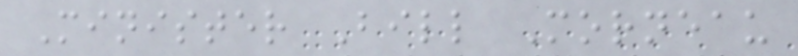Minister Bill Morneau
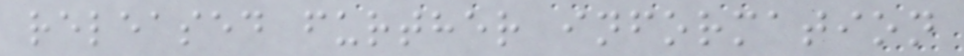released further information
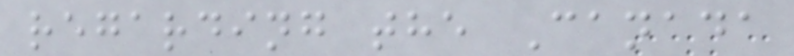regarding the Canada
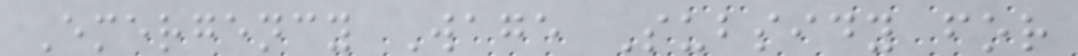Emergency Wage Subsidy for
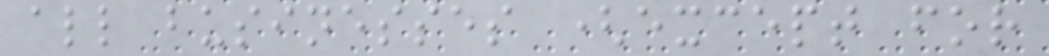all businesses (except for
